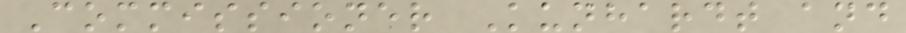Commissioner Kunhardt and
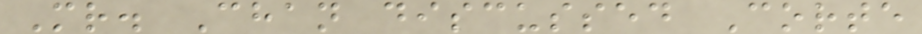Mr. Chan discussed Corte
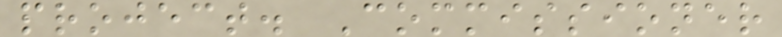project. Commissioner
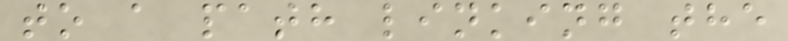to a path linking the
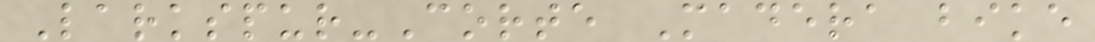Larkspur-Corte Madera bike
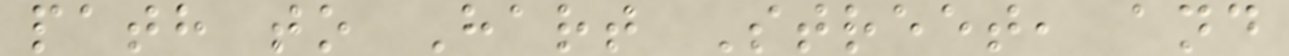path to Hart Street, and
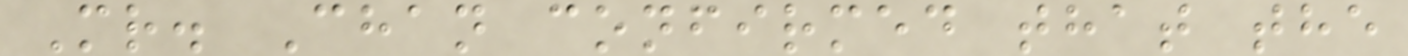Mr. Chan confirmed that the
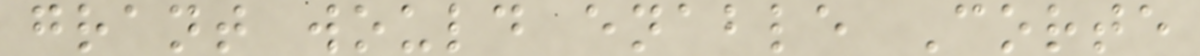grant would enable Corte
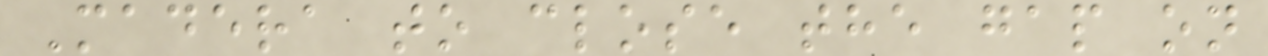Madera to close the gap on
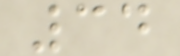34
